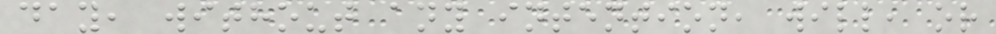day, without any intention, will, or
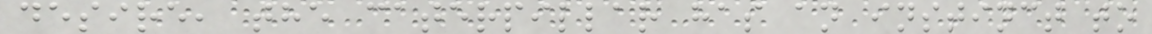desire, the caterpillar has an instinct to
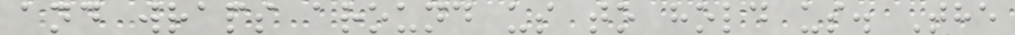and wraps around us to hold us. The
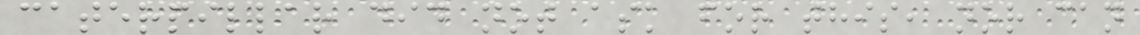caterpillar did not ask for this, nor can
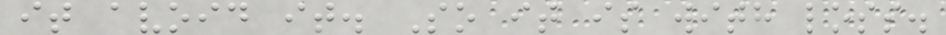it avoid it. So it is with loss.
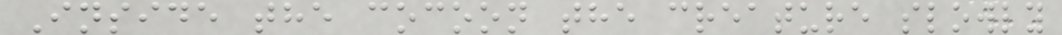Inside the cocoon the creature slowly
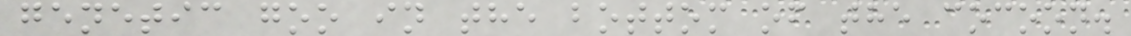genetic goo in the bottom of the cocoon.
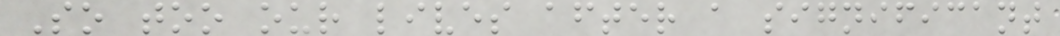So too our lives after a significant
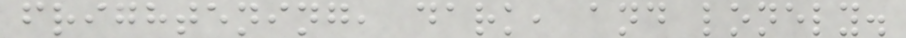frightening, dark, and lonely.
